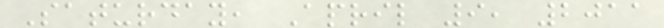Saturday, April 9, 2011
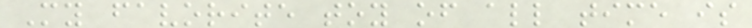My favorite toy of all time is
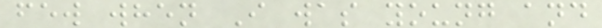few when I was young and
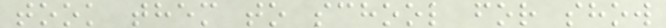took them to school for show
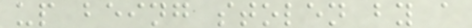up being stolen by a
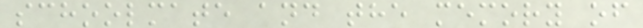schoolmate and the memory of
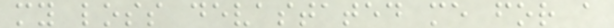my loss devastated me for a
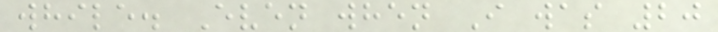while. Even when I was 20
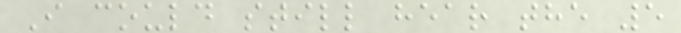I could still hear the 5
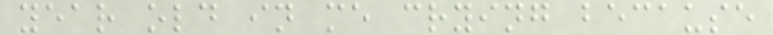year old in me crying because
